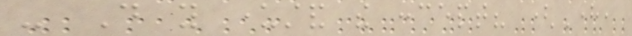- Do you understand the concept? (Here,
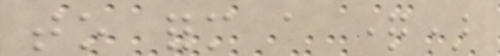to form a question)
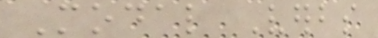Modal Verbs
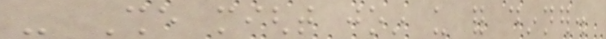- She might join us for dinner.
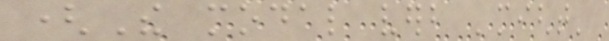(The modal verb 'might'
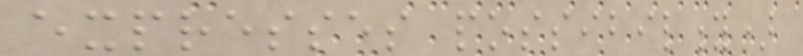expresses possibility)
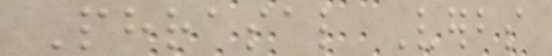Phrasal Verbs
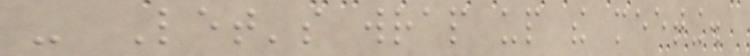- Let's wrap up the meeting.
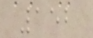152
